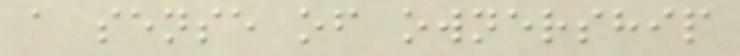a sense of ownership
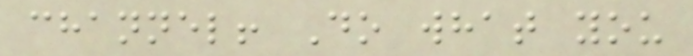channel! Do what you
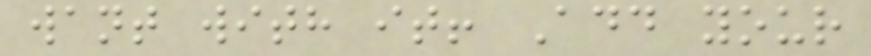want with it! Add your
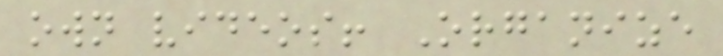own videos! Organize
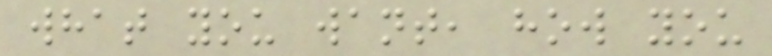what you want, how you
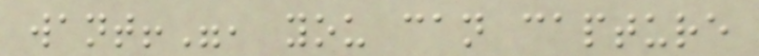want!", you can capture
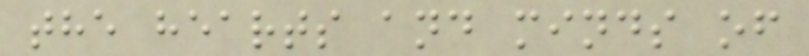the hearts and minds of
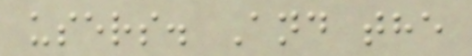users. And the
